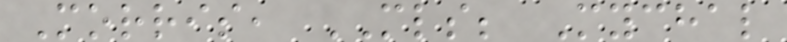Morris, MLS; Mychal
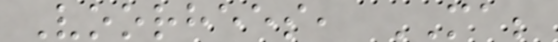Voorhees, MA;
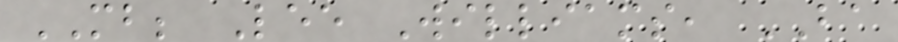MB; Lee Williams, BA
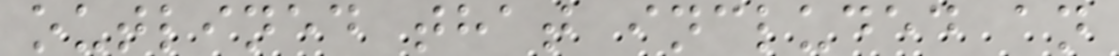outlined that included an
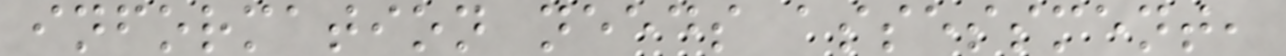information needs assessment,
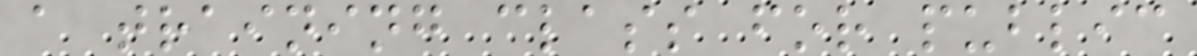a training class for public
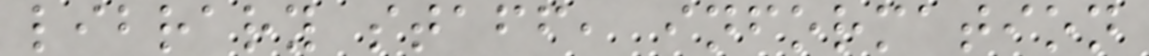library staff, information
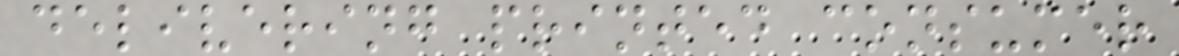delivering printed consumer
